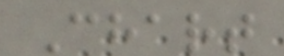Chart
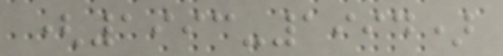(1993-1994)
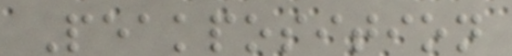Peakposition
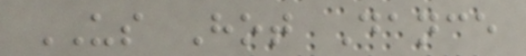US Hot Dance
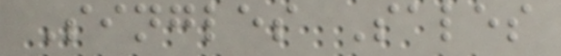Singles Sales
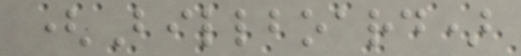(Billboard)
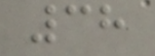38
